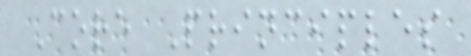Core Principles
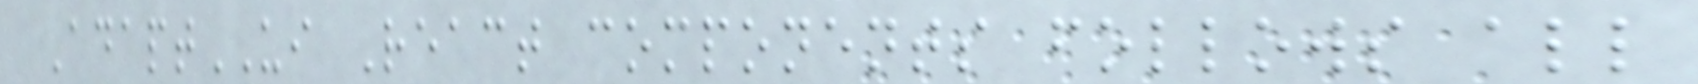AdaptUI React components follows all
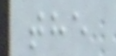the
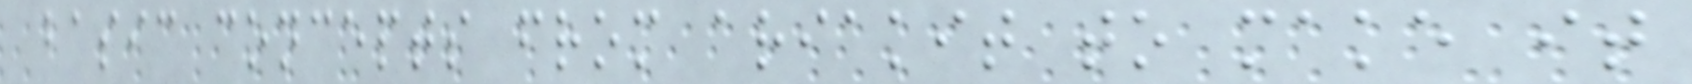basic concepts from ariakit to make it
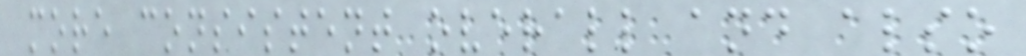more consistent overall and also
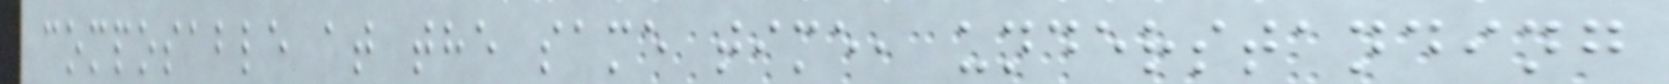composable at the same time, understanding
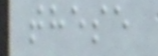these
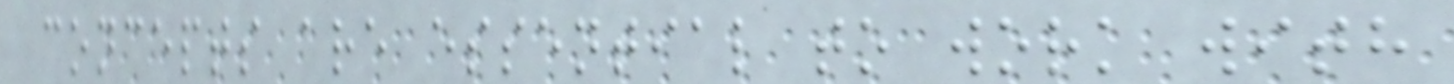concepts are essential to work with
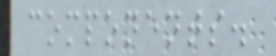components.
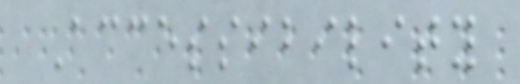Accessibility
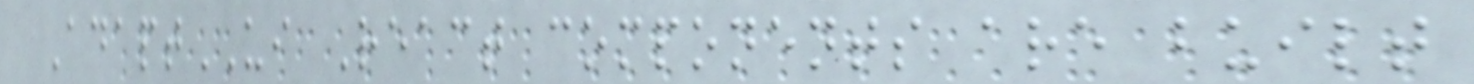AdaptUI React components are built
